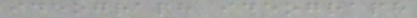ideograph ideograph
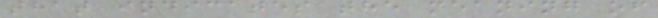that indicates the meaning of
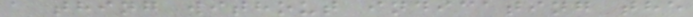a thing without indicating the
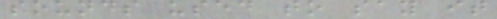sounds used to say it
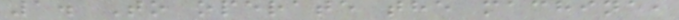1. To operate the machine,
